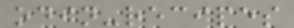odin-recipes
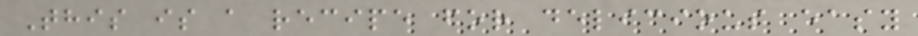This is a recipe for delicious easy
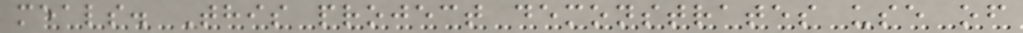meals. This project demonstrates use of
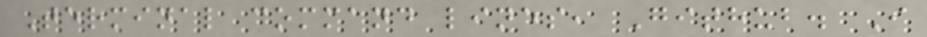Terminal command lines, Github. I
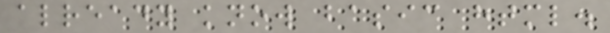already know basic html.
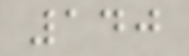140
